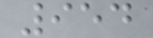954
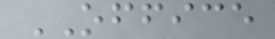OFFICE
